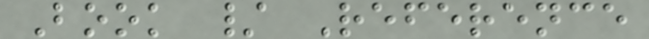Book / Reference
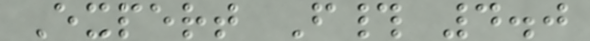Expert F# 4.0
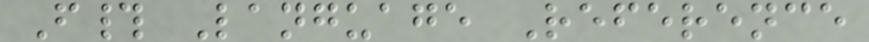F# Language Reference
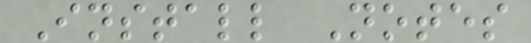Install Notes
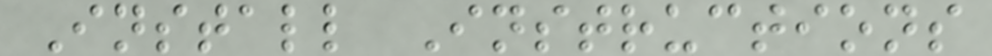Install Instructions
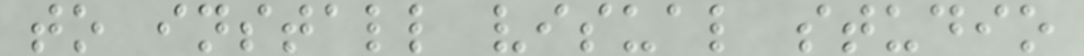to install visual studio
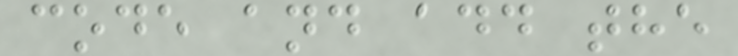code and add the
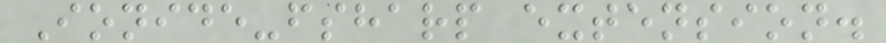Ionide-fsharp extension.
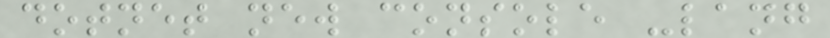dotnet new console -lang
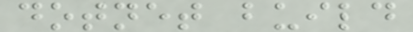dotnet build
